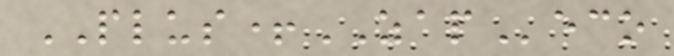PLUS+ZAPeco
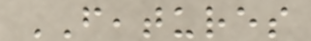FEATURES
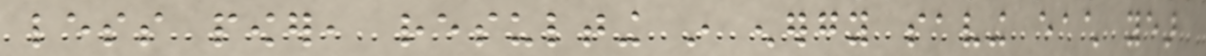less power, resulting in energy saving each year
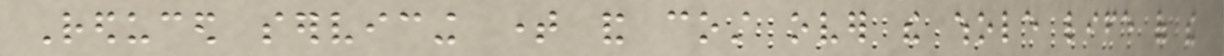Reduced servicing time and cost over the whole life of the
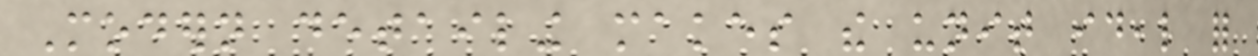Modern detailing makes the unit ideal for
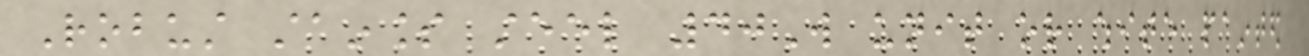Robust stainless steel 40W unit or white painted
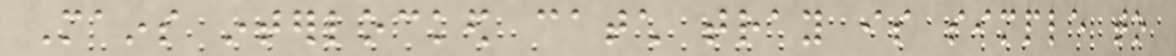Mains interlocked catch tray is simple to
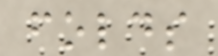folds
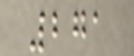271
